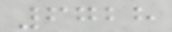6728
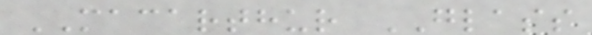MACARTHUR GLASS
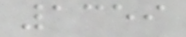1359
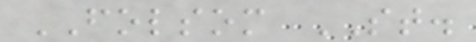FOLSOM ST.
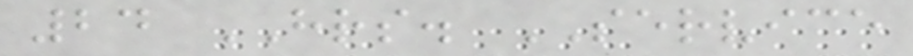24 HRS. SERVICE
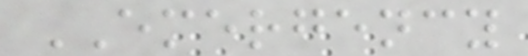EMERGENCY
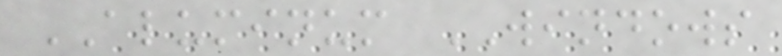ALUMINUM WINDOWS
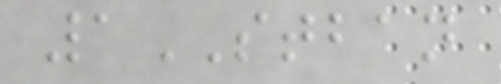1STBAN
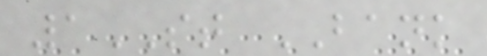1ST BANK
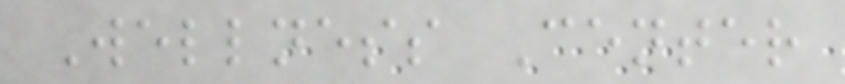Wellness Center
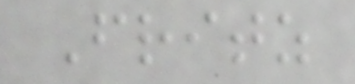Fritz
